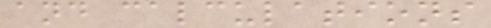and calculations
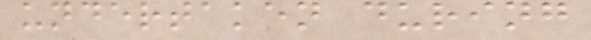undertaken during
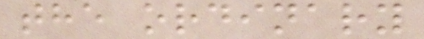the ordinary
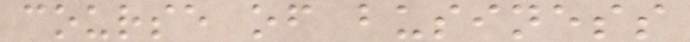course of business
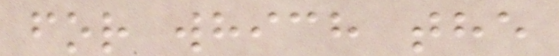for which the
